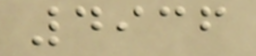4936
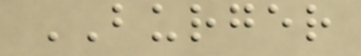BURGER
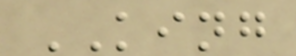KING
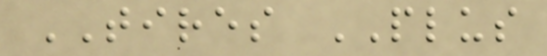TIRES PLUS
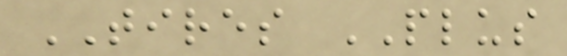TIRES PLUS
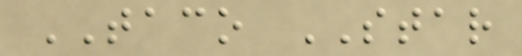TACO STAR
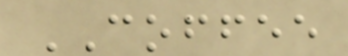COFFEE
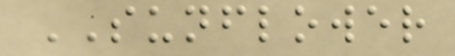SUNFLOWER
